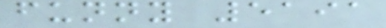funny 5191
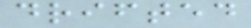drifted
